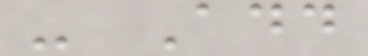- Add
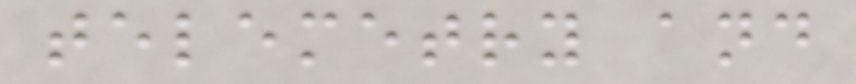telemetry and
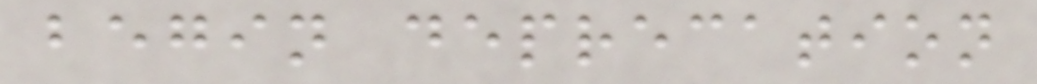begin deprecation
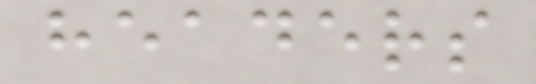headers
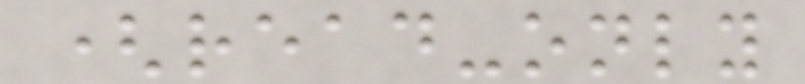(read-only
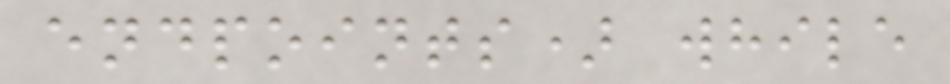endpoints) while
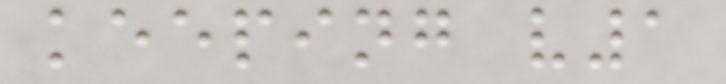keeping v1
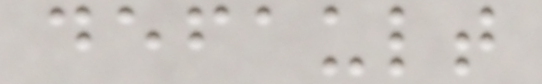default
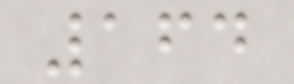164
